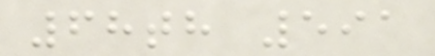68th 591
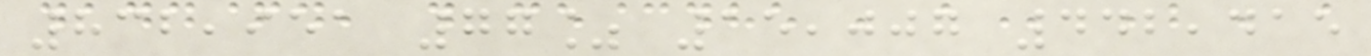832,951 77% 15,007 442,415
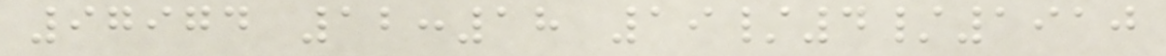97974 12:18 19/4/1910
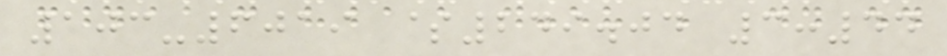103-6019 $249.04 3:44
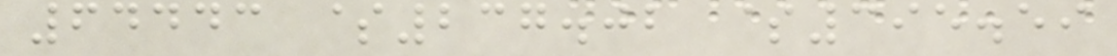64443 $237.02 $395.59
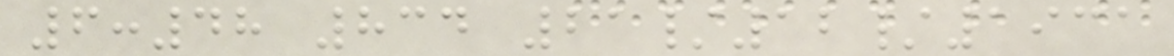6:48 834 21/12/1931
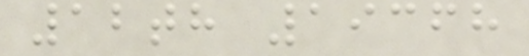12th 19368
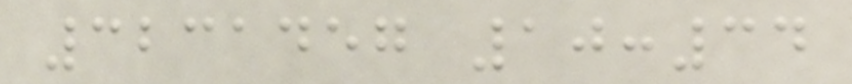3231457 10:34
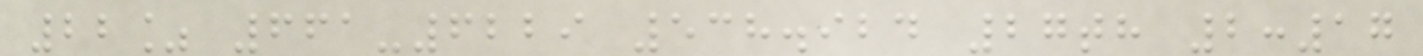22% 661-6229 538.924 27th 2:17
